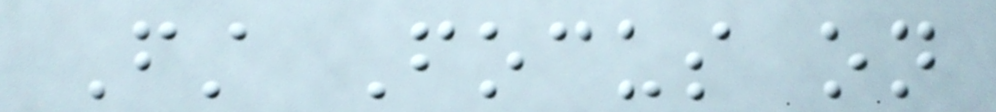First Focus on
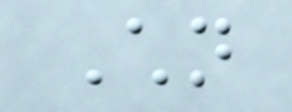Children
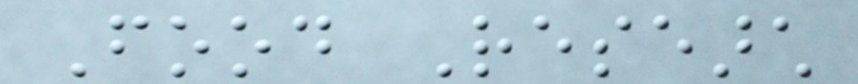Food Research
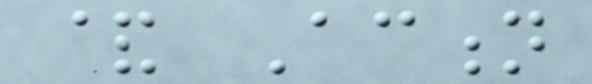& Action
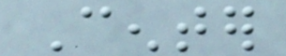Center
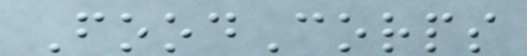FoodCorps
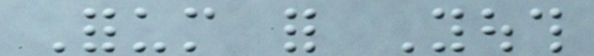Forum for Youth
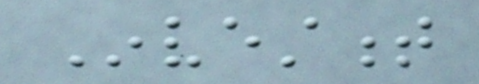Investment
